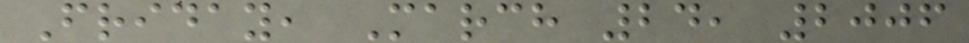Friday, March 24, 2006
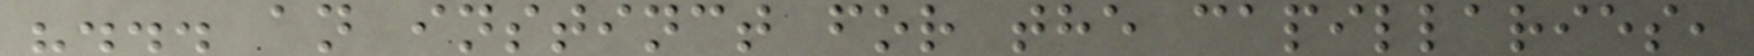"... an instinct for the capillaries,
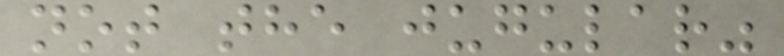not the jugular"
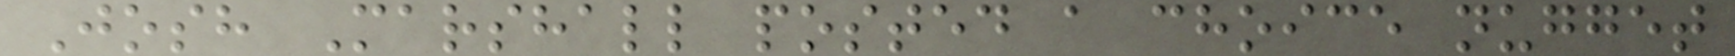Josh Marshall posted a choice nugget
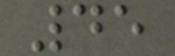45
